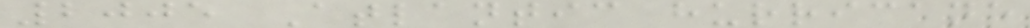2005 Atlantic hurricane
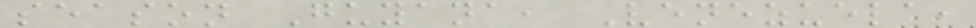season Guyana, Venezuela,
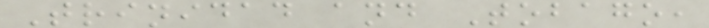Trinidad and Tobago,
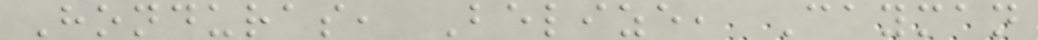Honduras, Belize, Cayman
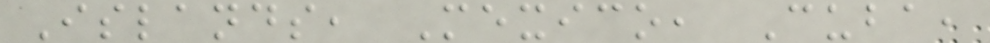Islands, Mexico, Cuba,
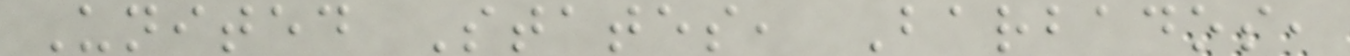United States, Barbados,
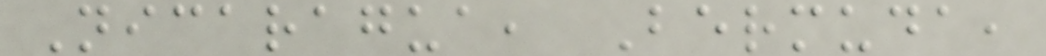Nicaragua, Bermuda,
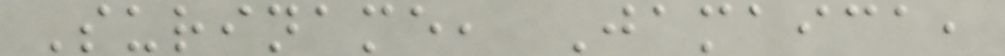Suriname, Jamaica,
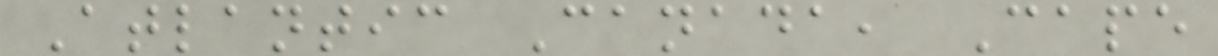Atlantic Canada, Cape
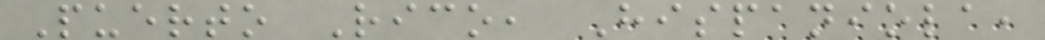Puerto Rico, Hispaniola,
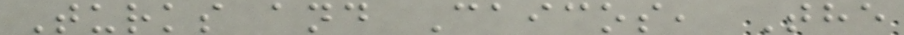Turks and Caicos, The
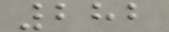282
